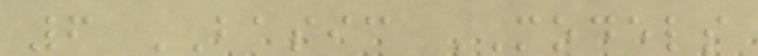6 BASIC MODELS
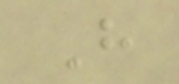H
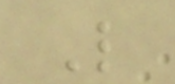L
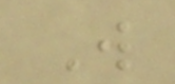W
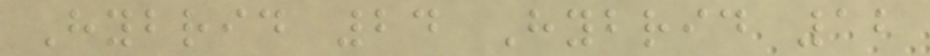Hybrid 24 Hybrid 12
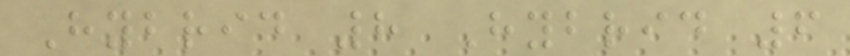Hybrid 8 Hybrid 6
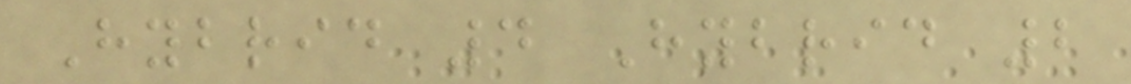Hybrid 4 Hybrid 2
